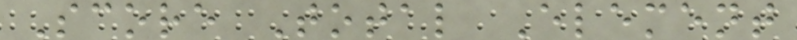Score Total Element
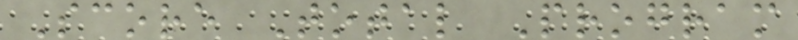Score Total Program
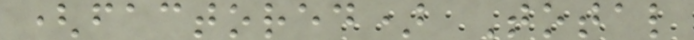(factored) Total
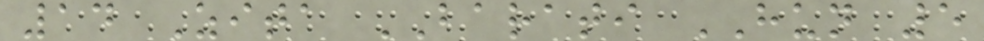14 Zita BARATI HUN 5
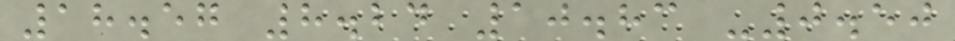18.57 8.24 10.83 -0.50
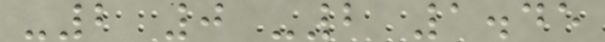-2 0 -2 1.45
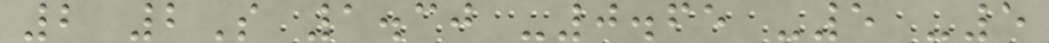2 2S 1.30 -0.65 -5 -5
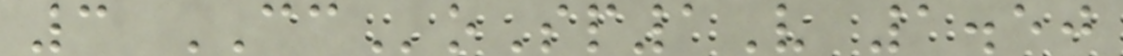3 CCoSp1V 1.50
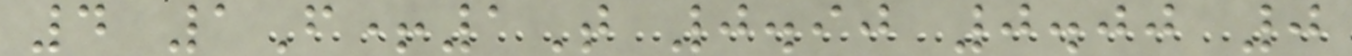4 1F+1T 0.90 0.00 0
